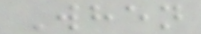When
